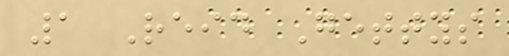1 Reid Gettys
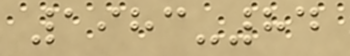1983-84
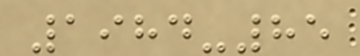1984-85
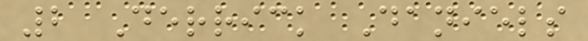2 Derrick Daniels
